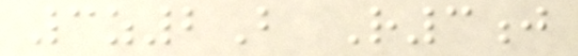3z2B R3j
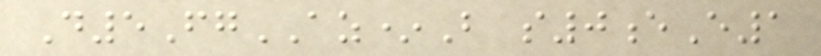D5FgAZ*B s0eE1
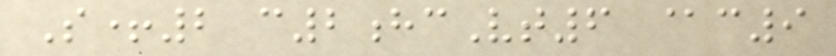S+2 c2hcVt6 @c9
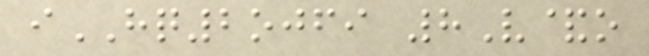iHQ2ojfi 8V&o
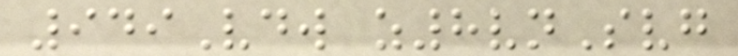949Vdw z8vnSvg
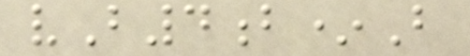vB4b*B
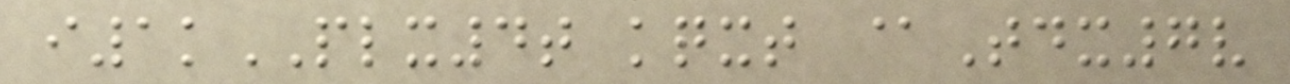i1kPLX4t kqxt @Tdx7v
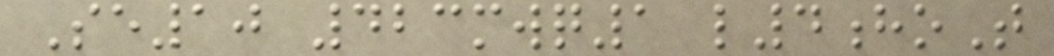Se10 423mwq1 l4hoT
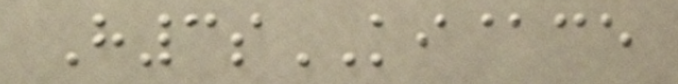H3sKI@ce
